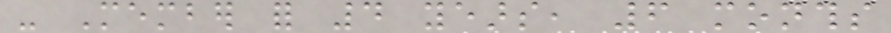- Member for 4 years, 6 months
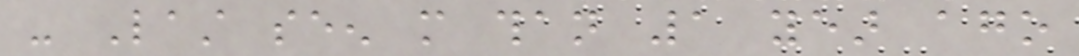- Last seen more than 1 year ago
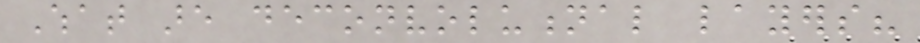What are deconvolutional layers?
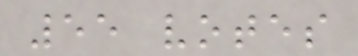55 votes
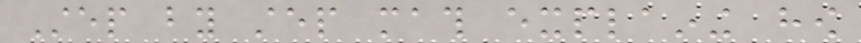Step by step math explaining how
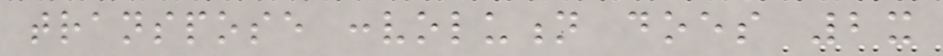transpose convolution does 2x
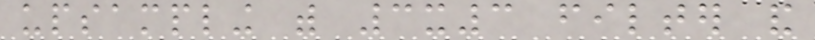upsampling with 3x3 filter and
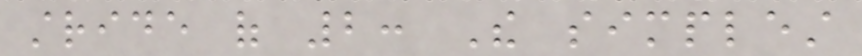stride of 2: The simplest
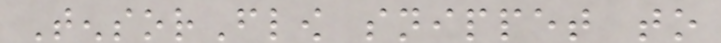TensorFlow snippet to
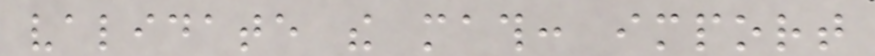validate the math: import
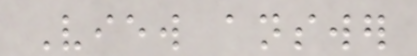View answer
